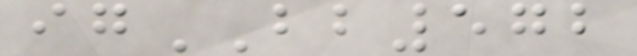igBB572
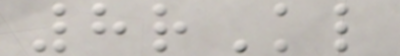8rKl
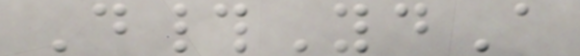D#YdA
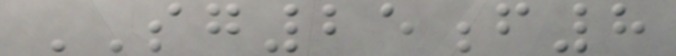SG25f8
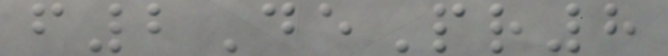f2DePr8
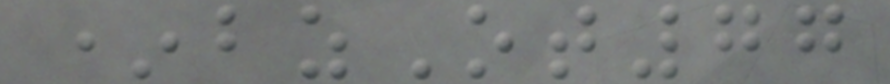*bzOt77
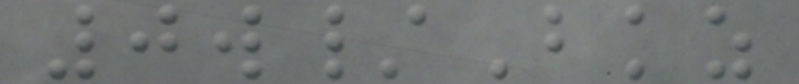0w/Bkz
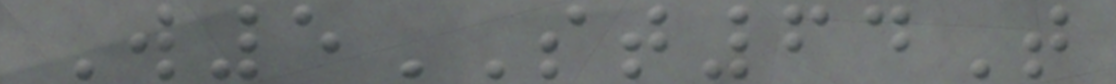W5ST64T
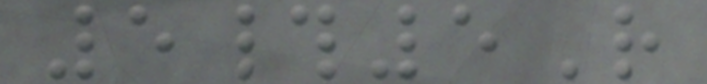5#5R
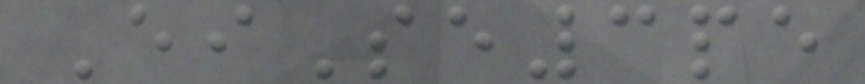EiSe3pe
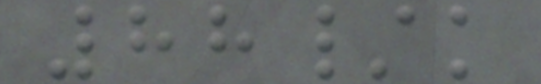88/k
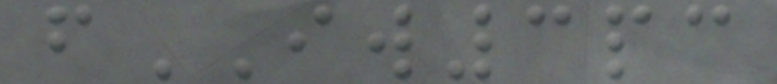fIW3pc
